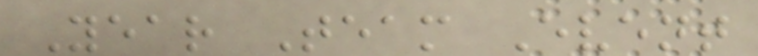Year Team Event
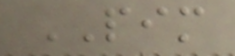PIM
